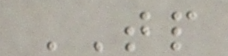TP
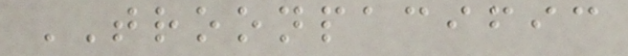TROONPACIFIC
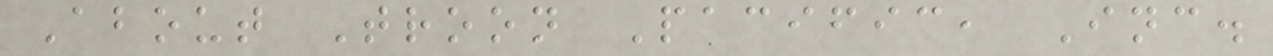About Troon Pacific, Inc.
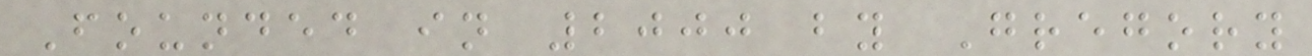Founded in 2000 by Gregory
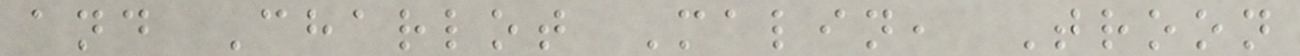and Charlot Malin, Troon
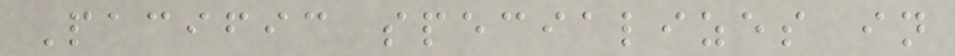Pacific specializes in
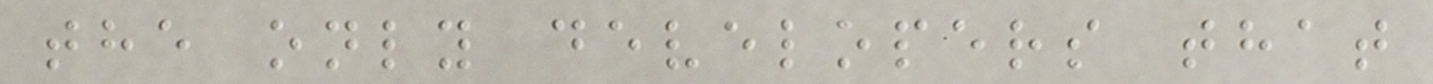the only developers that
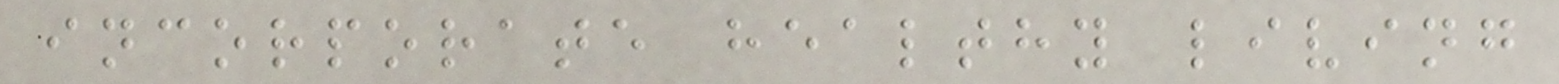incorporate healthy living
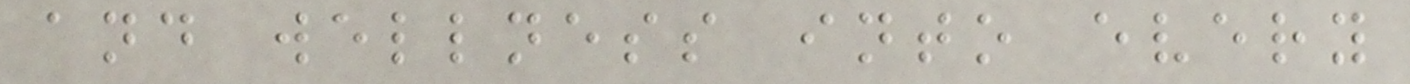and wellness into every
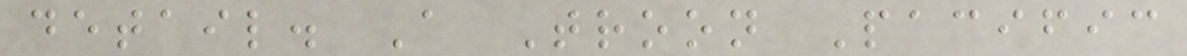detail. A Troon Pacific
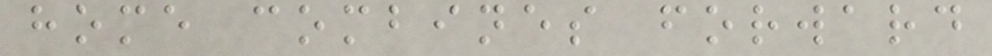home combines forward
